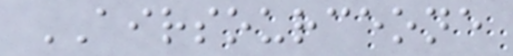AIRSOURCEONE
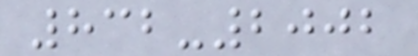832-2002
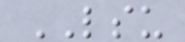LSU
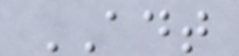ADT
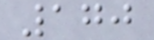170
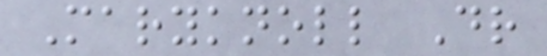Maryknoll Dr
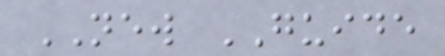NEW GUIDE
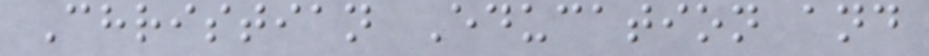Christian Education and
